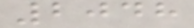2048
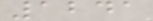1241
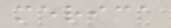merica
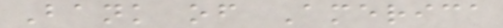Bank of America
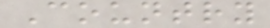Country
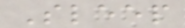Sleep
